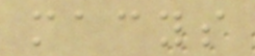macys
